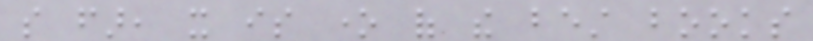so far, it is one of the best books
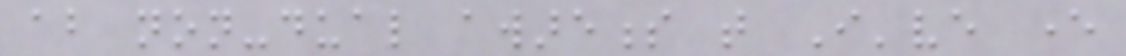about non-dual awareness that I've ever
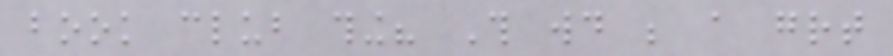book club thing? This would be a great
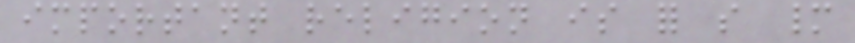important religion is for so many
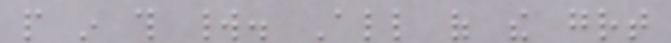people in this world. All of the great
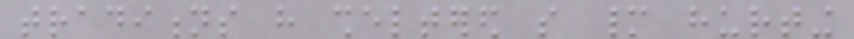traditions have sheltered so many hurting
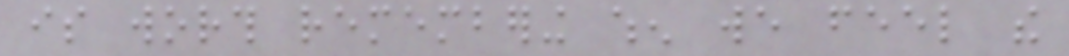is worth remembering when we feel the
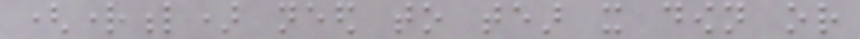(rightful) need to tear it down or
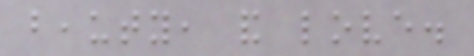beauty, and love.
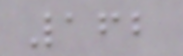162
